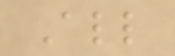All
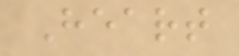Heart
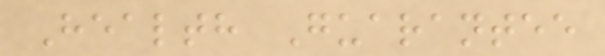Health Guarantee
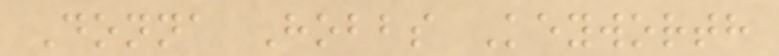Donna Hobbs Keyworth
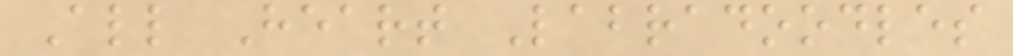All Heart Labradoodles
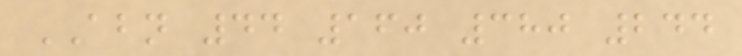ABN 44 160 380 244
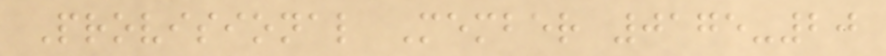Provisional Member 0175-20
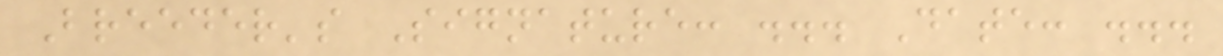Breeder's Signature: ... Date: ...
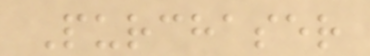Purchaser
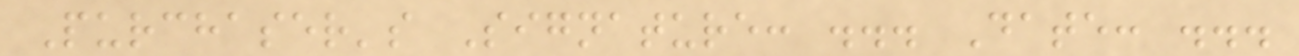Purchaser's Signature: ... Date: ...
